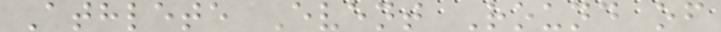Athlete Event Round of
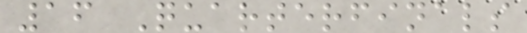16 Quarterfinals
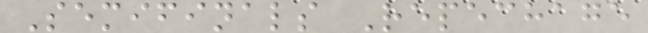Semifinals Repechage
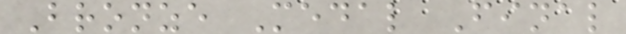Bronze Medal Final
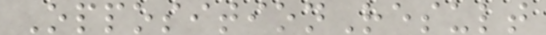OppositionResult
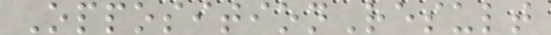OppositionResult
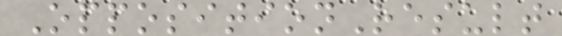OppositionResult
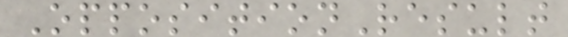OppositionResult
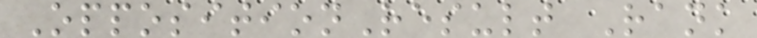OppositionResult Rank
